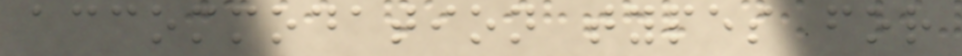accommodation types for
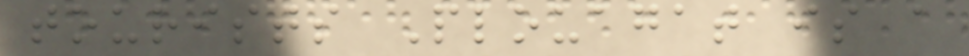tourists Plouagat is a
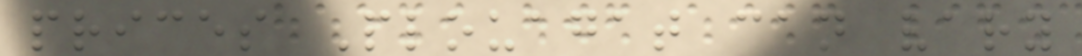prices Plouagat can vary
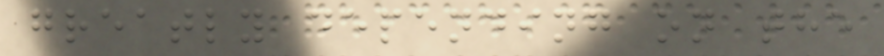greatly depending on the
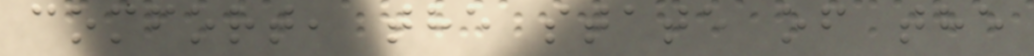comfort, the state of the
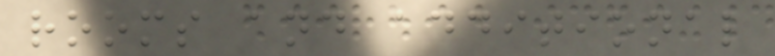rooms and additional
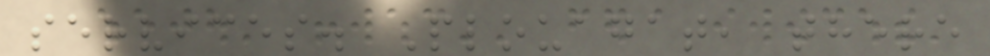services. Plouagat, there
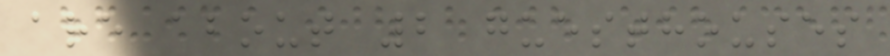are about 2 guesthouses
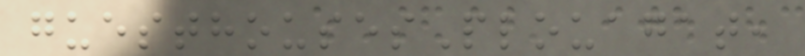guesthousesPlouagat,
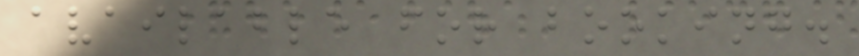available for booking.
